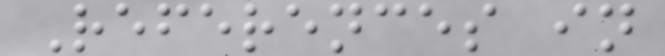References in
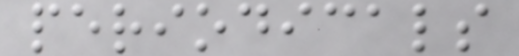periodicals
